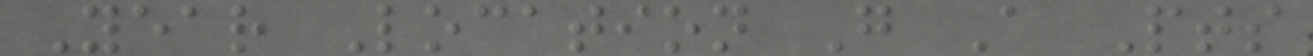Year Location G A Pts
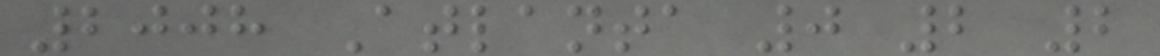2008 Atlanta 0 2 2
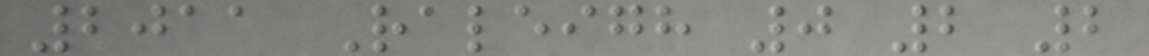2011 Raleigh 0 2 2
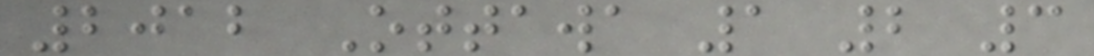2012 Ottawa 1 2 3
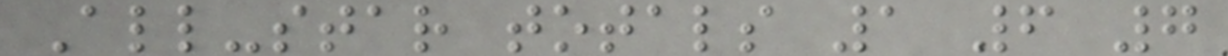All-star totals 1 6 7
